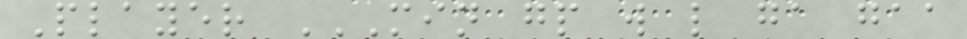Player MIN GP W L GA GAA
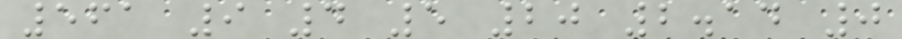561 9 4 5 20 2.14 0
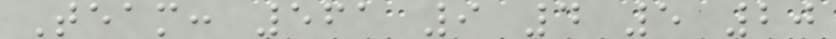Team: 561 9 4 5 20
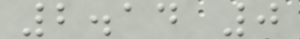2.14 0
